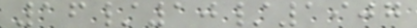16/10/1907
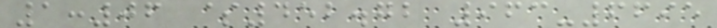1:06 $452.72 963-6695
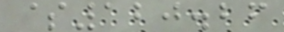$120.26
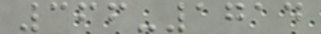366-1714
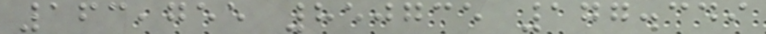163,755 850735 177.349
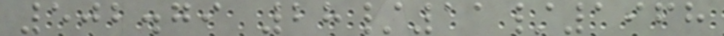502.79 28/11/1968
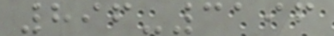896-3196
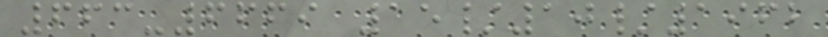663-6669 15/10/1962
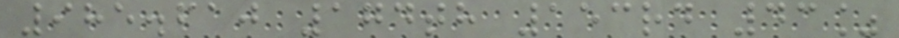985.610 174th 153rd 43%
